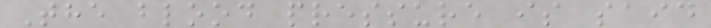The blood pressure is said
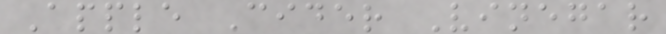Apple Cider Vinegar
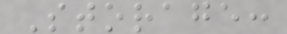Storage:
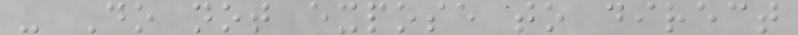- Do not expose to direct
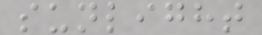sunlight
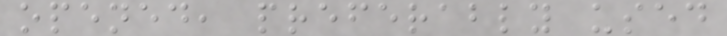opened, preferably used
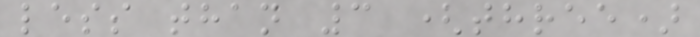less than 3 (three)
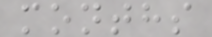months
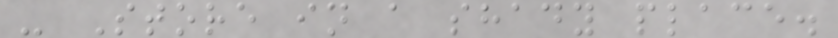- Store in a shady place.
